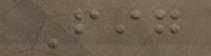Fig
